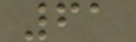61
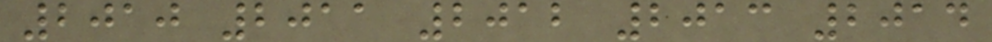2010 2011 2012 2013 2014
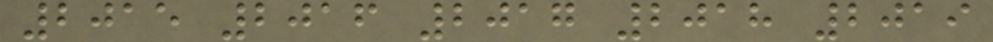2015 2016 2017 2018 2019
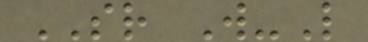SR W-L
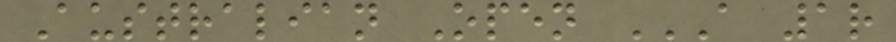Australian Open A 1R
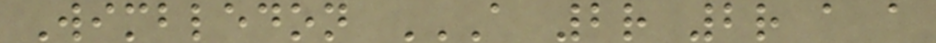Wimbledon A 2R 2R A A
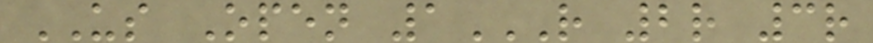US Open 1R 2R 3R
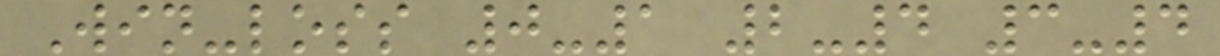Win-loss 0-1 2-4 3-4
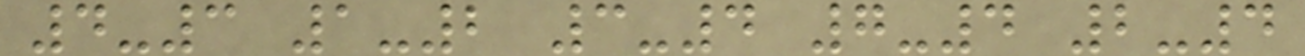4-3 1-2 3-4 7-4 2-4
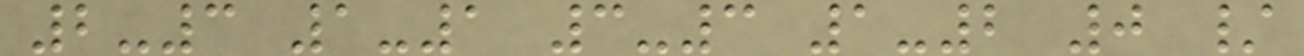2-3 1-1 3-3 1-2 0 /
